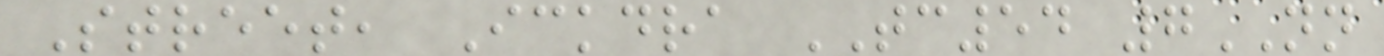Street, Ickdra TC54 7NN
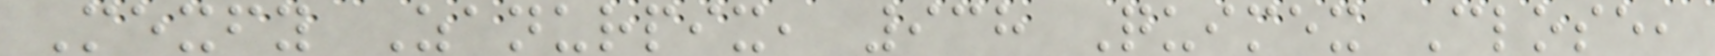Mexfy Zanurpix, 938 Quimex Close,
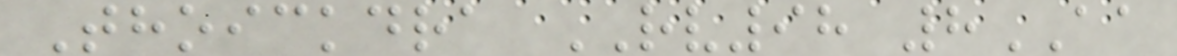Thoickdra RV98 8AA
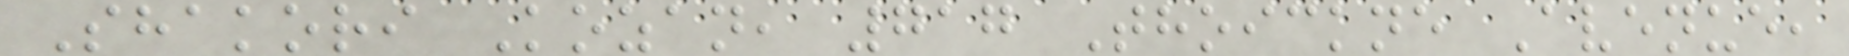Shakori Kozan, 717 Thoickne Avenue,
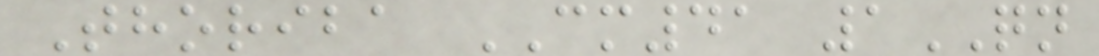Thoriba CM41 1QN
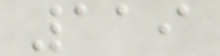119
